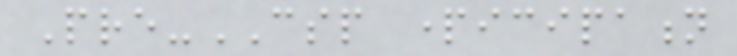Pre-CSP participation
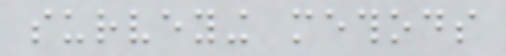surveying methods
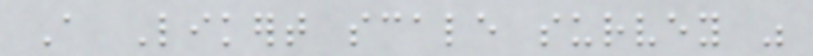A Likert scale survey was
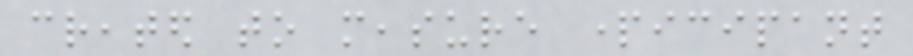created to measure participant
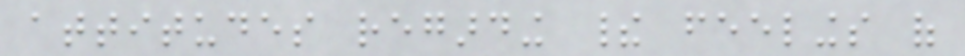attitudes regarding their feelings of
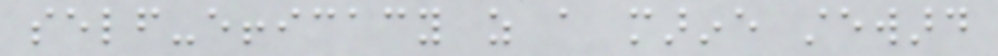self-efficacy as a marine steward
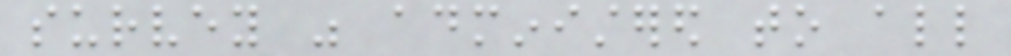survey was administered to all
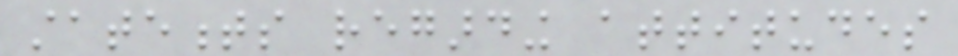statements regarding attitudes
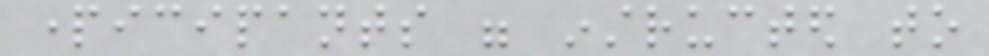participants were instructed to
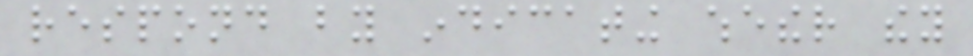respond by indicating whether they
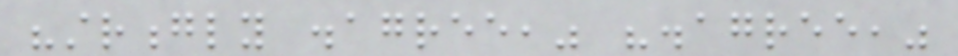"strongly disagree," "disagree,"
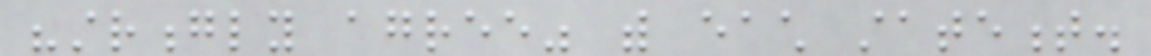"strongly agree" with each statement.
